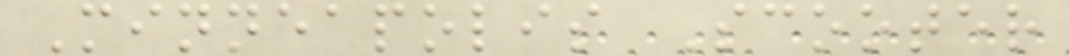Minneapolis Scooter
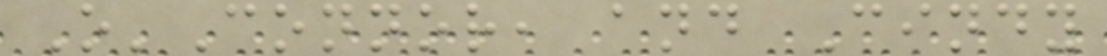O'Connor, and Cindy
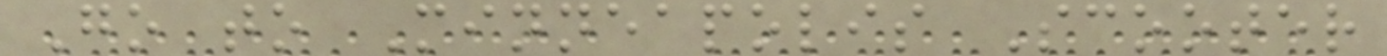Go to Minneapolis Scooter
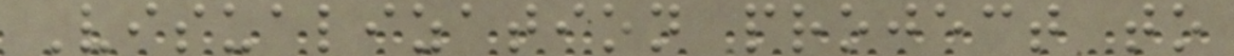Visualization project to
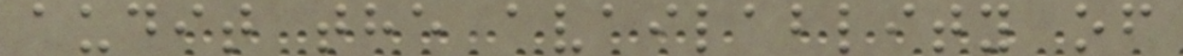audit the availablity of
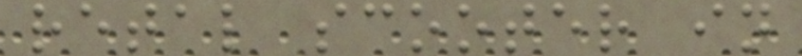retal scooter in
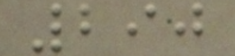290
